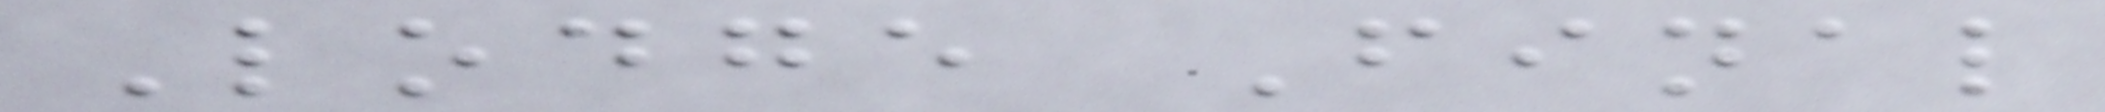Lodge Final
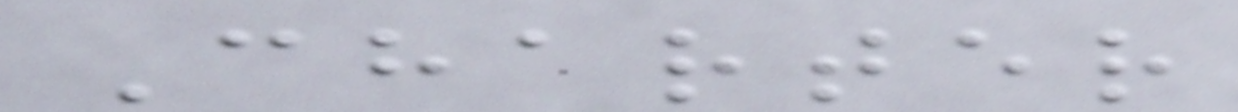Charter
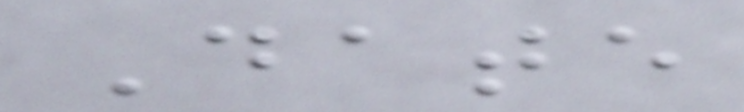Date
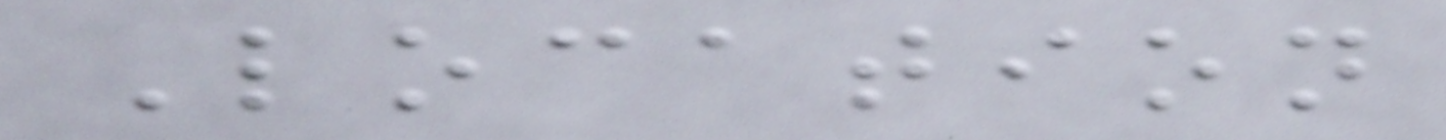Location
